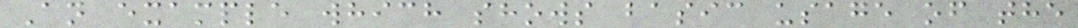An example which shows basic usage of the
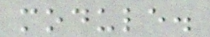module.
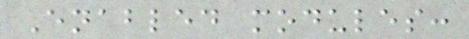Enabled modules:
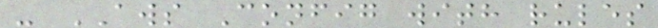- AWS Config with rules
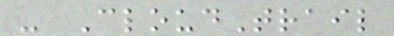- CloudTrail
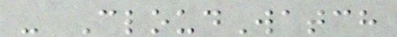- CloudWatch
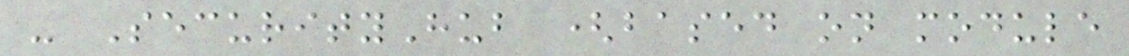- SecurityHub (based on module
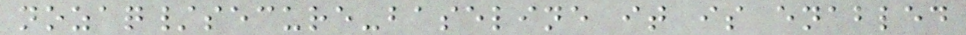nozaq/secure-baseline it is enabled
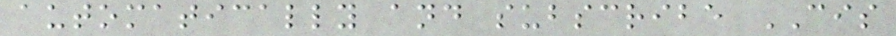automatically and subscribe CIS
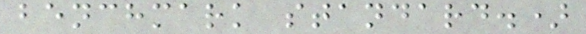benchmark standard.)
